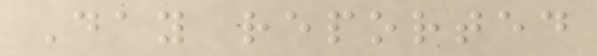Day reported
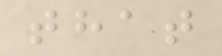that
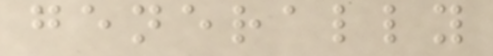generally
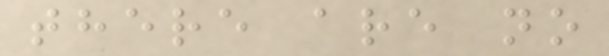there are no
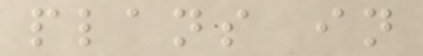plans in
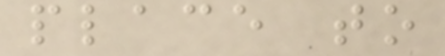place to
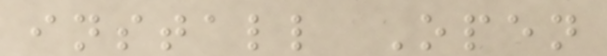install Open
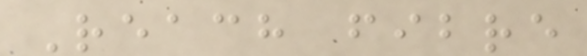Reach fibre
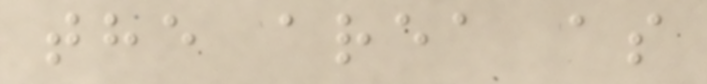the area as
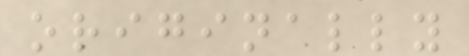originally
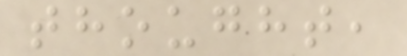thought,
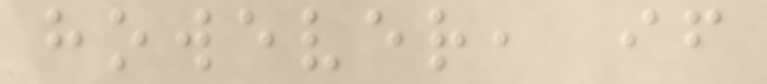however, if
